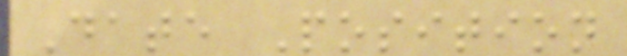Date Position
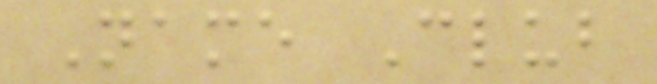Name Club
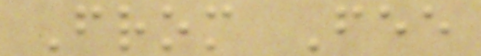From Fee
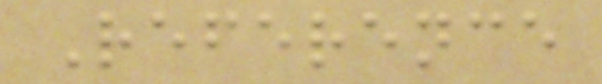Reference
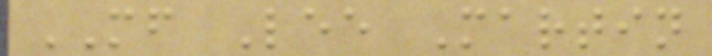MF Lee Martin
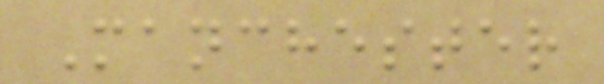Manchester
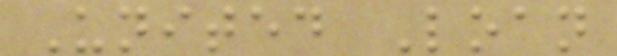United Loan
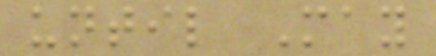until May
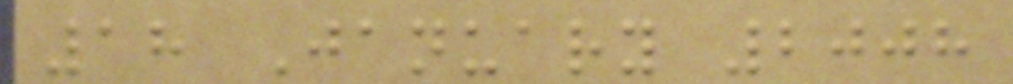18 January 2008
